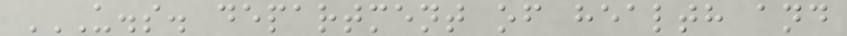U.S. DEPARTMENT OF HEALTH AND
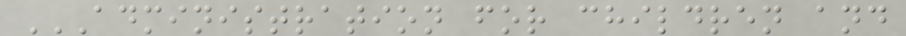ADMINISTRATION FOR CHILDREN AND
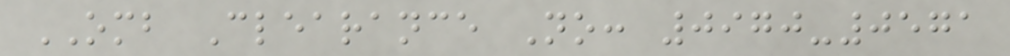OMB Clearance No: 0970-0571
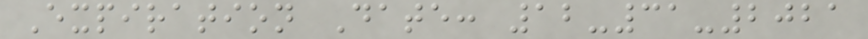Expiration Date: 12-31-2021
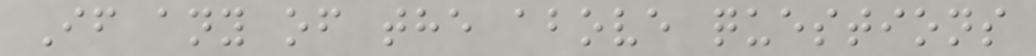If any of the above questions
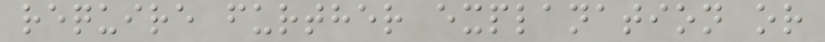require further explanation or
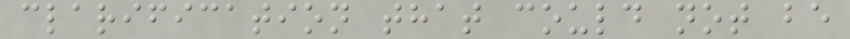clarification that could not be
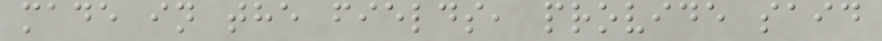made in the fields, provide said
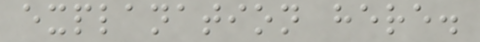explanation here.
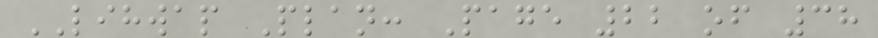LIHWAP Plan: Page 22 of 38
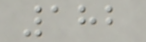182
